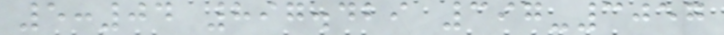5:04 897.429 397-3057
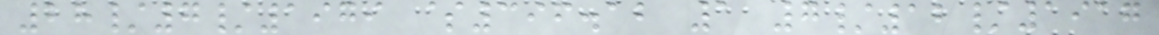28/7/1979 $396.12 1 7/12/1917
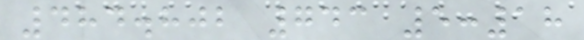484.802 743 5:18
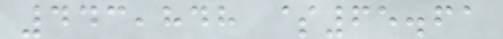443,848 $65.61
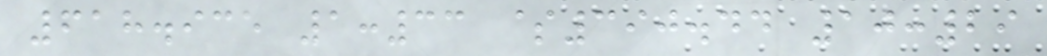618.935 1:33 $390.44 10:29
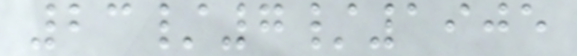23/7/1905
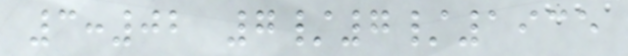3:02 7/7/1935
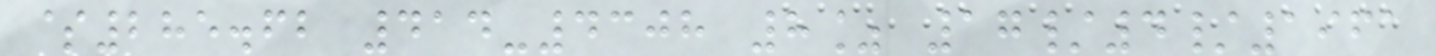$285.62 414-4308 8% 17/4/1961
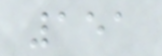151
